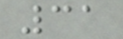31
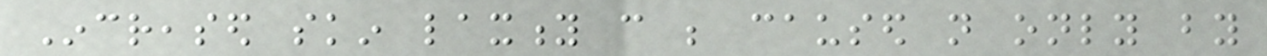Increased skin laxity can be caused not only by
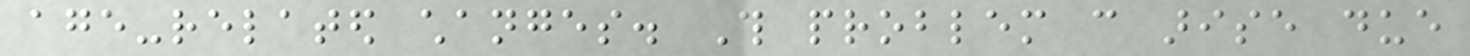age-related changes. This problem can arise due
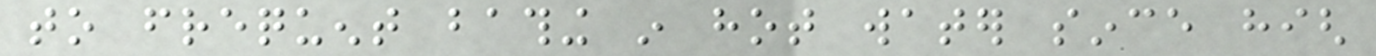to frequent bathing in hot water since high
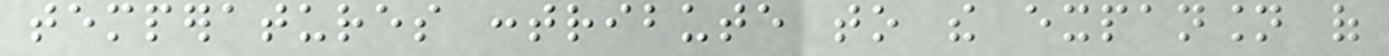temperatures contribute to the expansion of
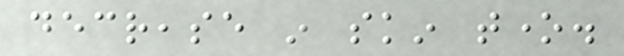decrease in skin tone.
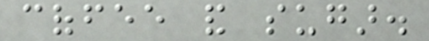coffee and sugar.
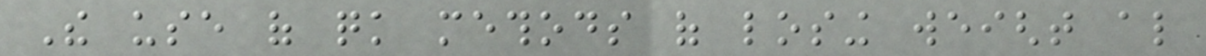The use of quick methods of losing weight also
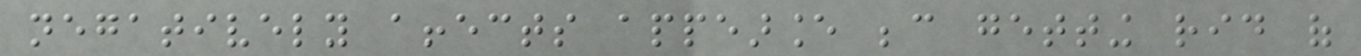negatively affects appearance because getting rid of
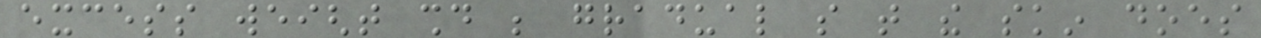excess weight should be gradual so that the skin does
